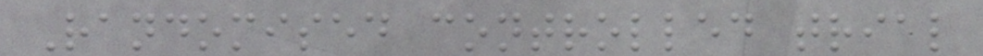Randomised controlled trial
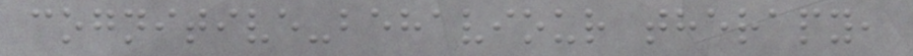cognitive-behaviour therapy,
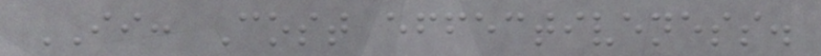II: Cost effectiveness.
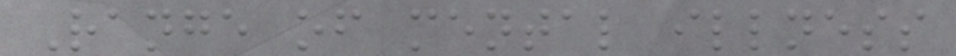Range of mental illness
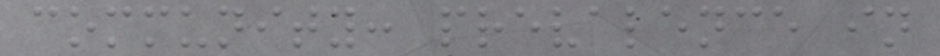community: prevalence in
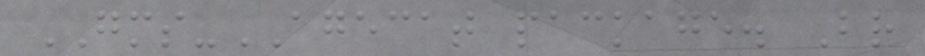GMS-AGECAT package. Br
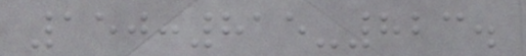150:815-823.
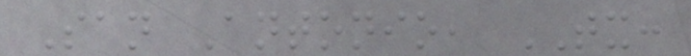San Antonio, TX:
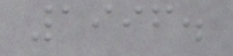1996.
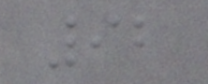92
